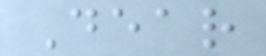Dear
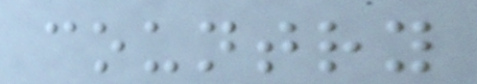country
